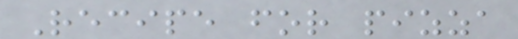Recipe for pizza
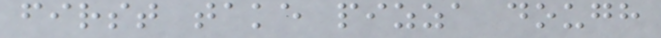first take pizza dough
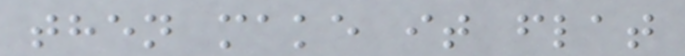then make it flat
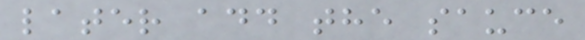later add the sauce
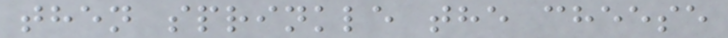then sprinkle the cheese
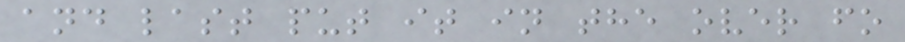and last put it in the over fo
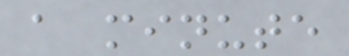a minute
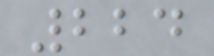224
